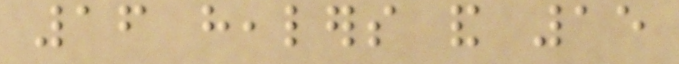16 healers and 15
